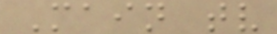Main tv
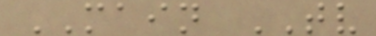MAIN TV
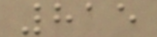815
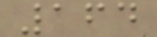164
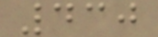430
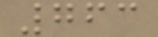763
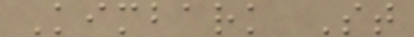Kimbark St
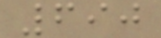690
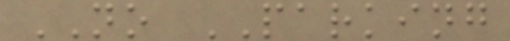NO PARKING
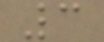3
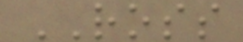ROSS
